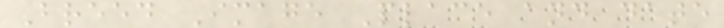Breed Image Place and date
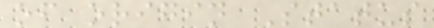of origin Status
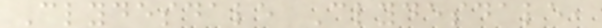Clydesdale Clydesdale,
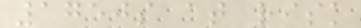1750s at risk
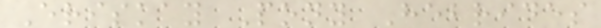Eriskay Pony Hebrides
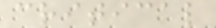critical
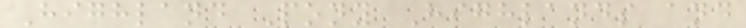Highland Pony Highlands and
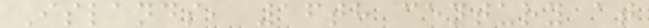Islands, 16th century at
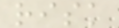risk
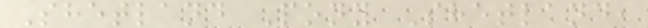Shetland Pony Shetland,
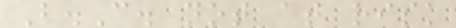B.C. not at risk
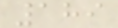189
